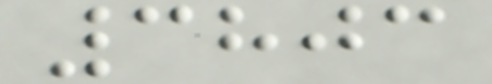3803
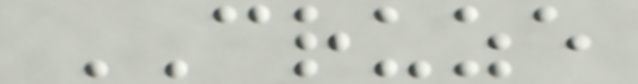CRUZE
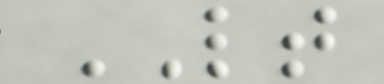LT
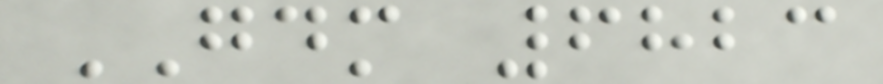GDM 6823
